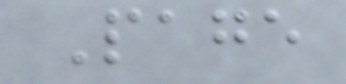Page
